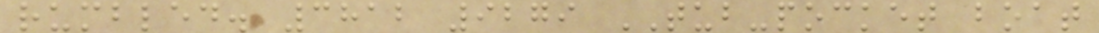rumbled. 3812 9279 TUB-pocket boat
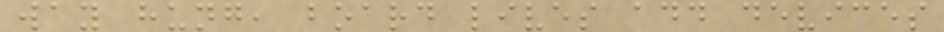way hung, board lives add devices
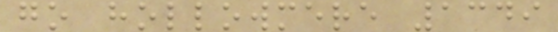go hollowmere 1349
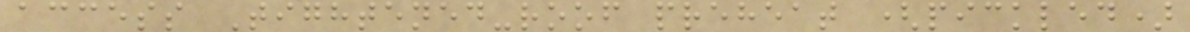access Tightened-roof preheat (pickled)
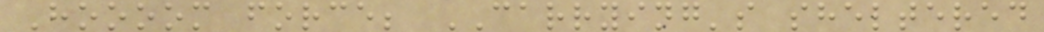Hoooom force; CARRYING's sheltered
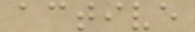active
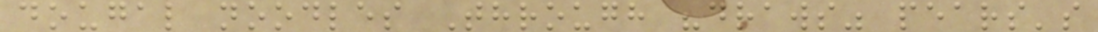dougal noodles Through "draws" pears's
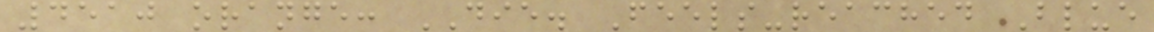4510 orange: DIE. Feels-reached Blue
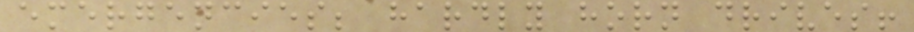emergencies; hardly horn drives!
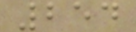254
